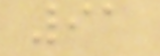91
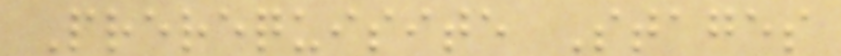Prerequisite Stages
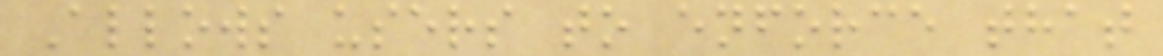Allows users to enforce that
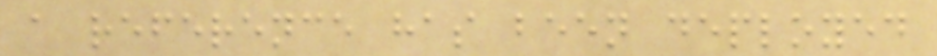a reference has been deployed
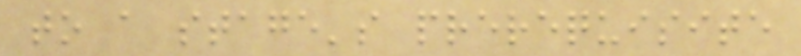to a stage's prerequisite
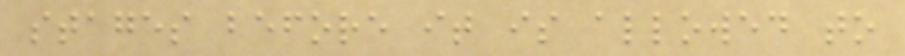stages before it is allowed to
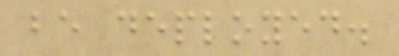be deployed.
